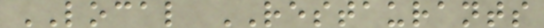LOCAL RESTAURANTS
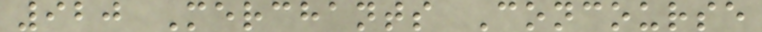920 Merchants Concourse
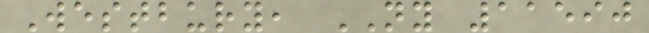Westbury, NY 11590
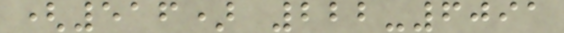(516) 222-6091
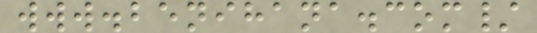www.benihana.com/
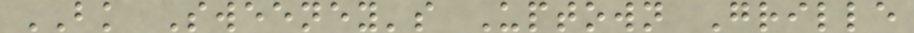BK Sweeney's Uptown Grille
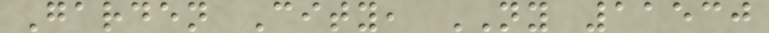Garden City, NY 11530
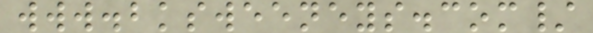www.bksweeneys.com/
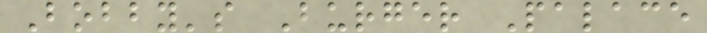Bobby's Burger Palace
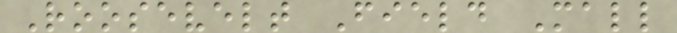Roosevelt Field Mall
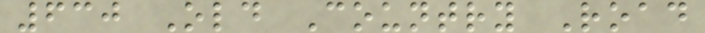630 Old Country Road
